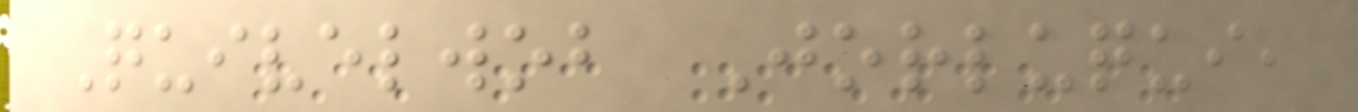Quivelwob Jorluqui,
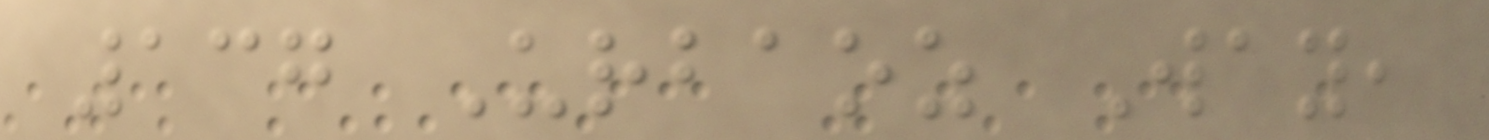137 Urbaoz Way,
